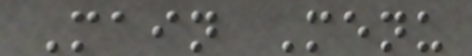Main Menu
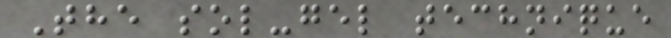The sol-gel technique
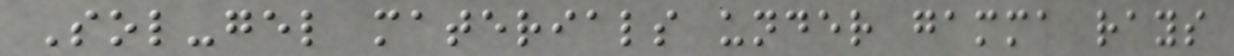Sol-gel materials under gamma rays
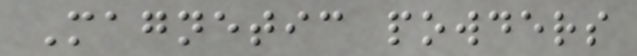Magnetic powders
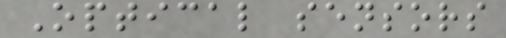Optical sensors
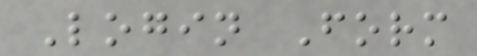Login Form
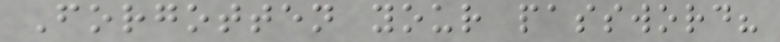Forgotten your password?
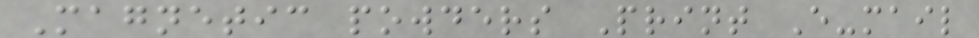Magnetic powders Print E-mail
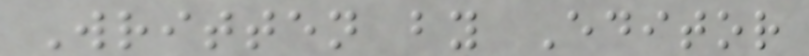Written by Editor
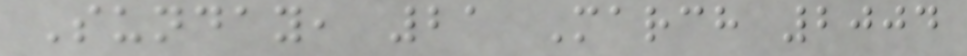Sunday, 21 March 2004
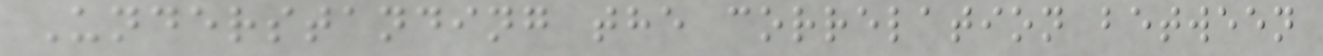Understanding the correlation between
